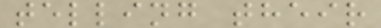telling their
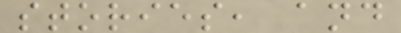stories, and
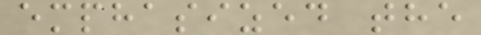emphasized the
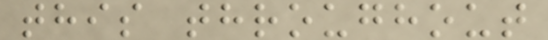this throughout
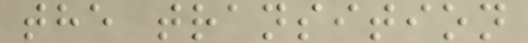the transition
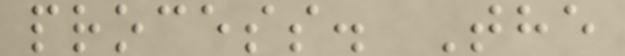process. The
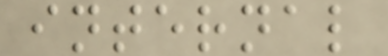internal
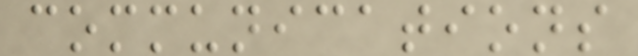communications
